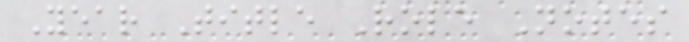Year Title Role Notes
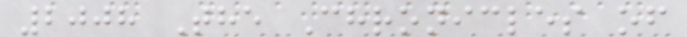2008 The Chronicles of
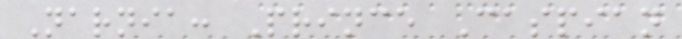Narnia: Prince Caspian
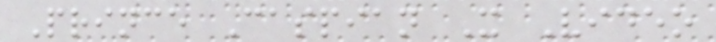Prince Caspian X Video
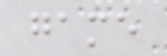game
